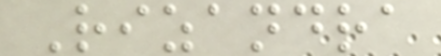Rizandra
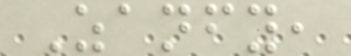Zanfy,
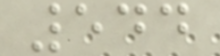544
